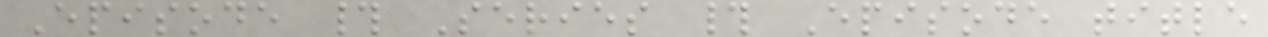Episode # Series # Episode title
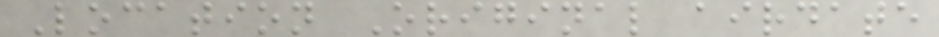Location Original airdate
